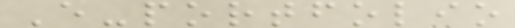E-portfolio
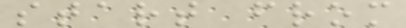start from
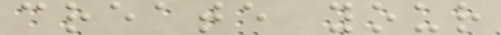create your
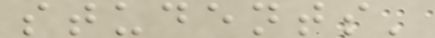students'
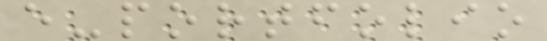e-portfolio
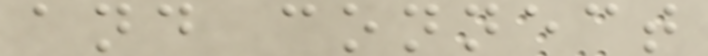and connect
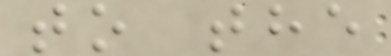to the
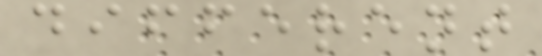different
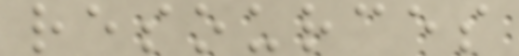resources
